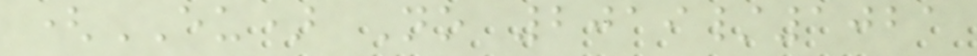(EU) No 2019/1021
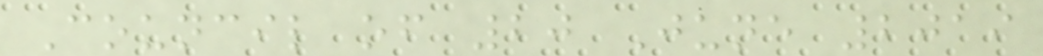Council of 20 June 2019
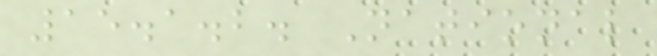15.1.2. National
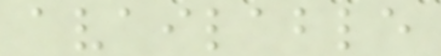available
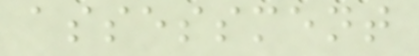assessment
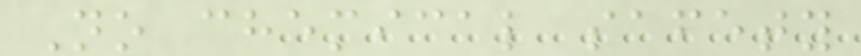No chemical safety
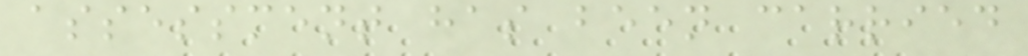assessment has been carried
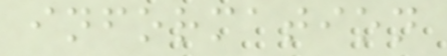information
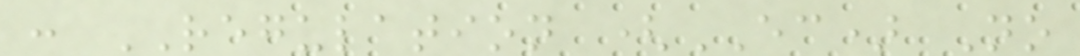: REGULATION (EC) No
